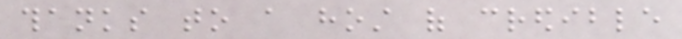thanks to a host of credible
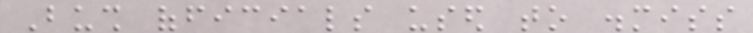Bush officials used to dismiss
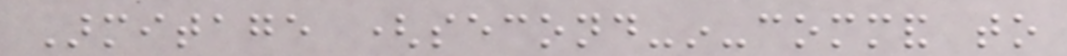Armitage (second-in-command to
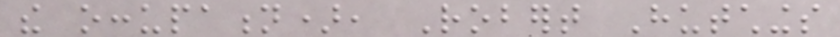the occupation), Robert Hutchings
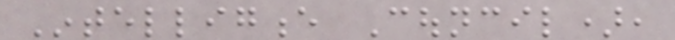Intelligence Council),
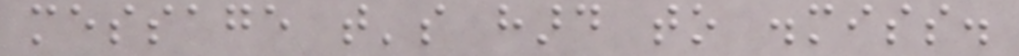message that's hard to dismiss.
